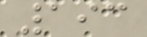193
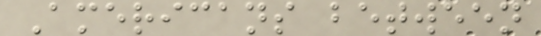Americans between
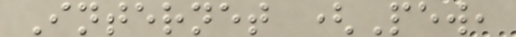Internet (Pew,
